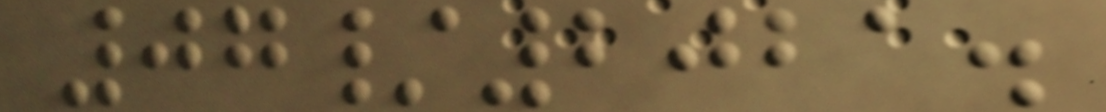07/2021.
